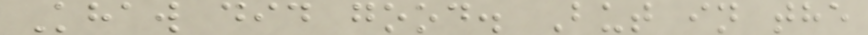Khaw did good. But in the
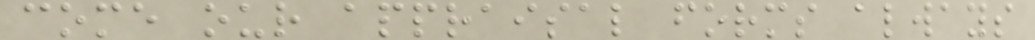come our appraisal forms always
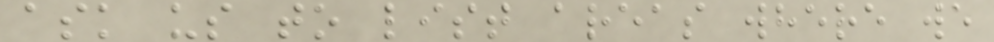ask us to list areas where we
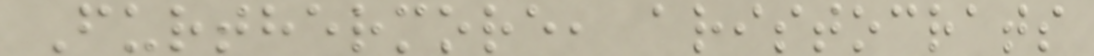Furthermore, aristocrats
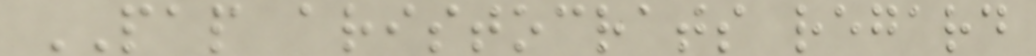PAP aristocrats regard
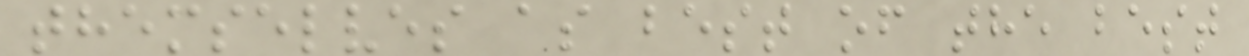themselves as best of the best
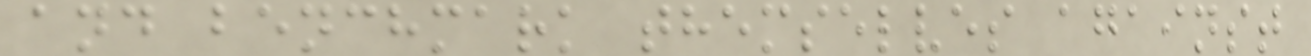and benchmark themselves against
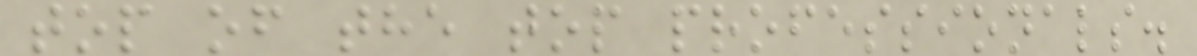top of the top professionals.
